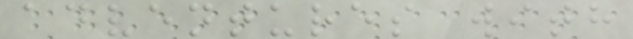adventures with
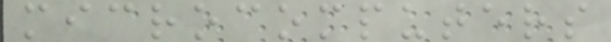microcomputers
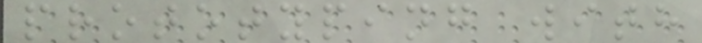prototyping with
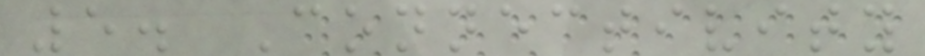5. Connectivity
